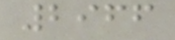2966
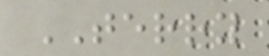TERRY
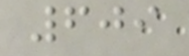609
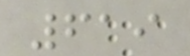619
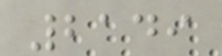2149
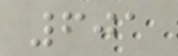601
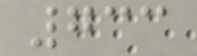733
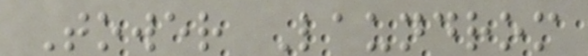Tower Laundrom
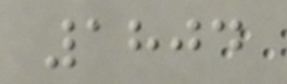1804
